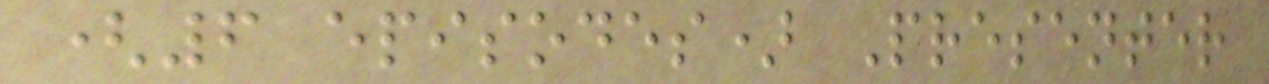(6 episodes) Presenter
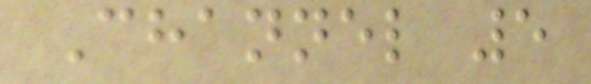Channel 5
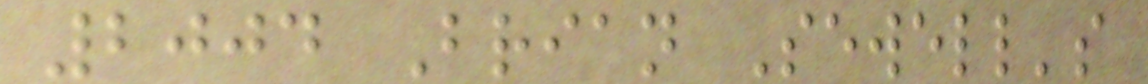2004 Brian Sewell's
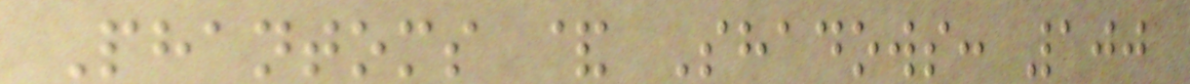Phantoms & Shadows: 100
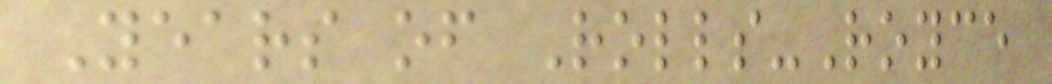Years of Rolls-Royce
